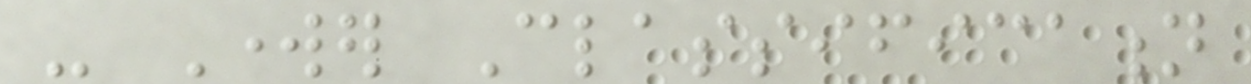- Worker Classification
